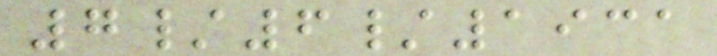7/6/1931
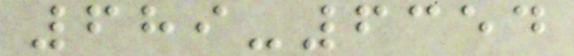689-6354
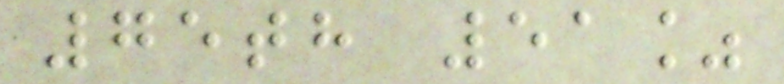75th 51%
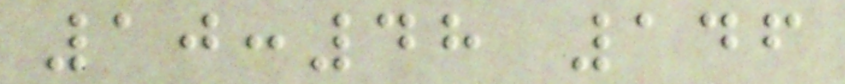10:48 146
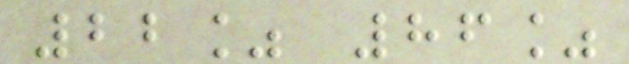22% 86%
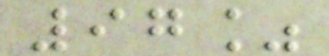97%
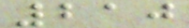210
